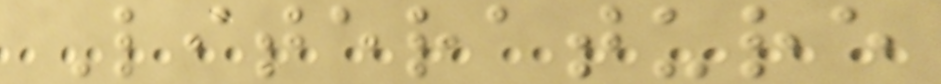Literature
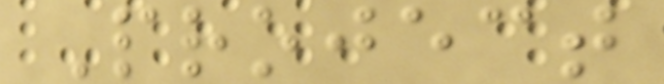Project
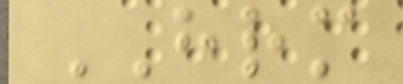HRM
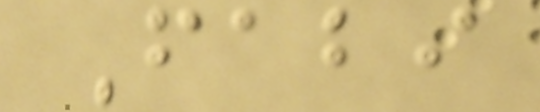Fabi
